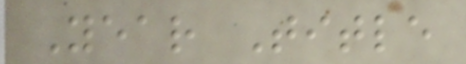Year Title
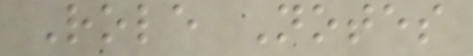Role Notes
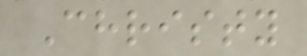Christy
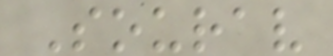Sourav
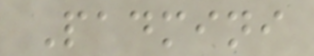Padmini
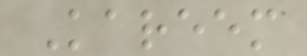Kareem
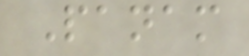Panam
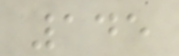145
